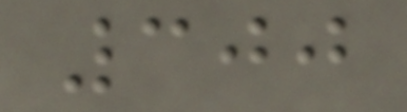300
